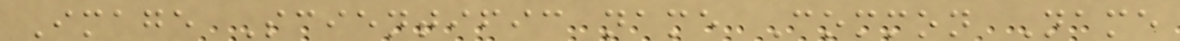Image Scientific name Common Name
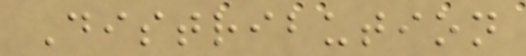Distribution
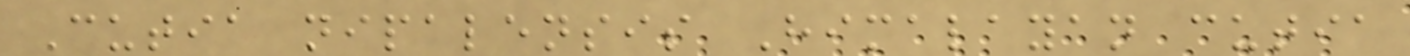Cutia nipalensis Himalayan cutia
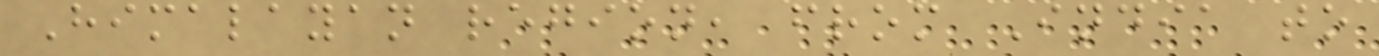Himalayan region, from India to
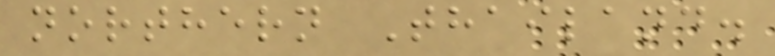northern Thailand.
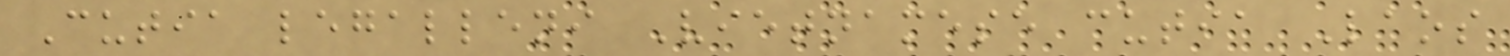Cutia legalleni Vietnamese cutia Laos
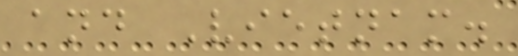and Vietnam.
